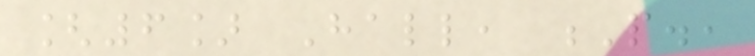[6] Hall, P.,
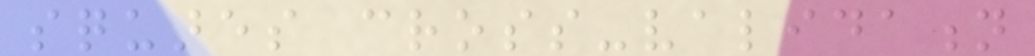squares cross-validation
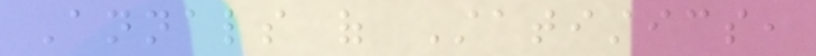Annals of Statistics,
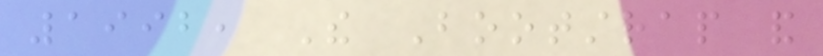1992, The Bootstrap and
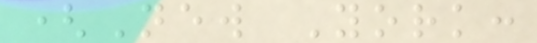(New York:
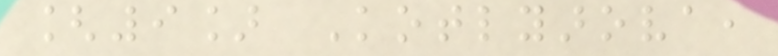[9] Kotlyarova,
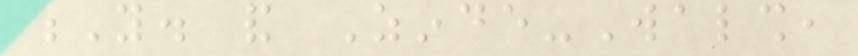Y. and Zinde-Walsh,
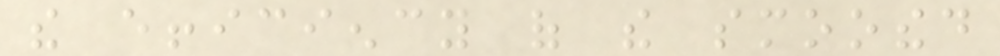the efficiency of the smoothed
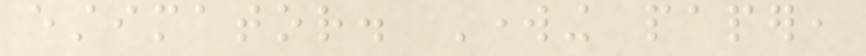estimator. Working paper,
